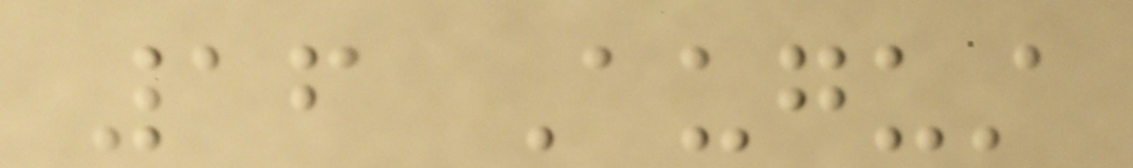16 August
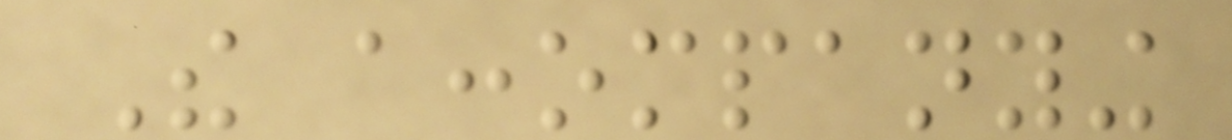The accompanying
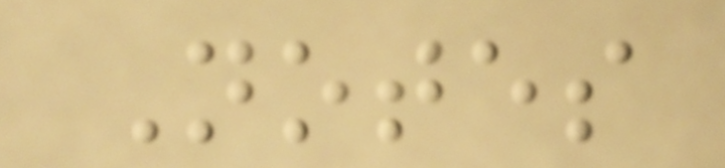Notes
